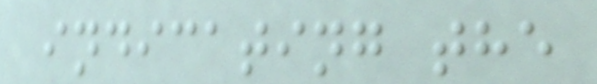indicating the
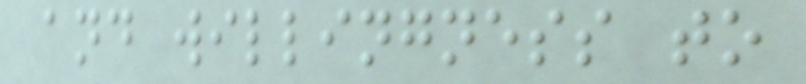and willingness to
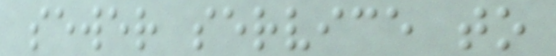sewer service to
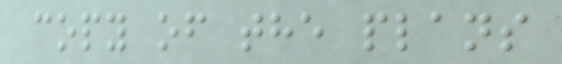copy of the plans
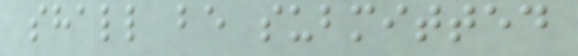shall be submitted
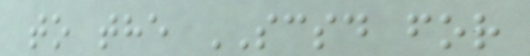to the SCSD for
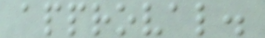approval.
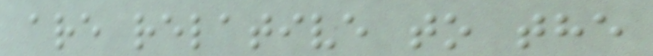are relative to the
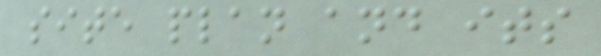site plan and its
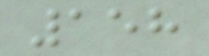158
